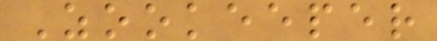Zookeeper
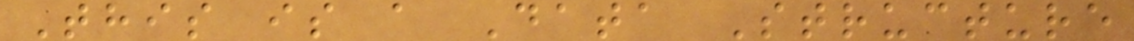This is a Data Structure
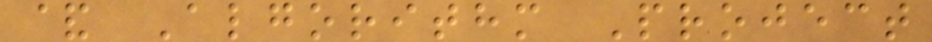& Algorithm Project
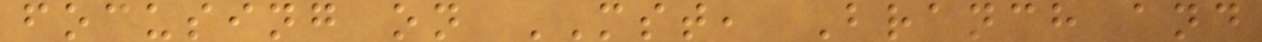focusing on MST, Branch and
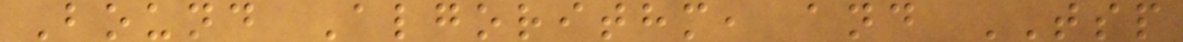Bound Algorithm, and TSP
